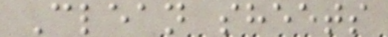Clean sheets
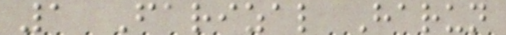1 Farizal Harun
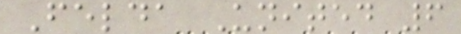Felda United 6
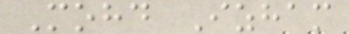Mohd Izham
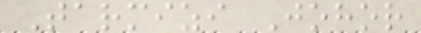Tarmizi Johor
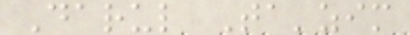Darul Ta'zim
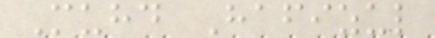Muhd Hafizul
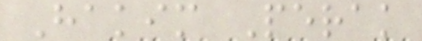Hakim Perak
